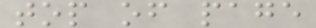top of page
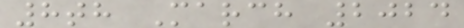8th March 2024
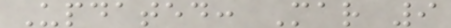Updated: Mar 9
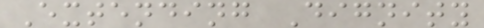Extending Dignity
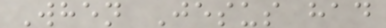When Jesus had
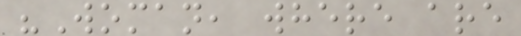"Woman, where are
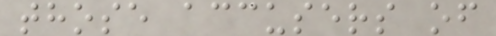those accusers of
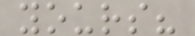yours?
